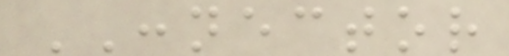CONNECTOR
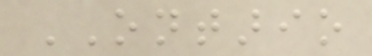ONTARIO
